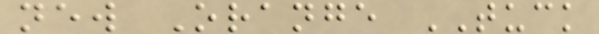new Orange TUCK
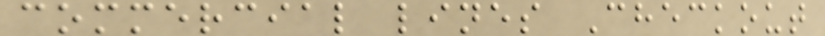commercial lines Checkout
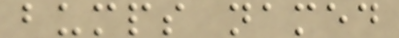bumps named
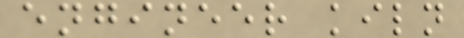engineer kiln
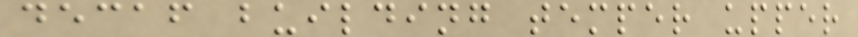decaf building temper upper
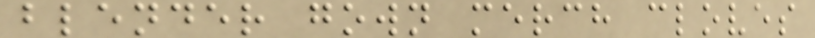blender gown merch cloves
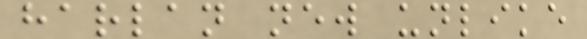harlan new unlike
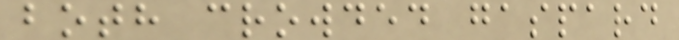both crowded gaspard
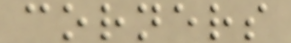corners
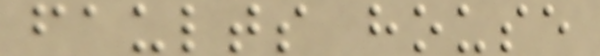faults house
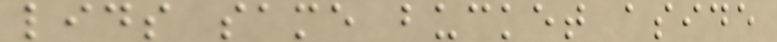lids same bucket aside
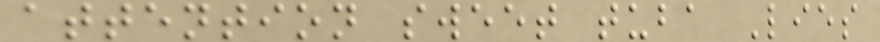attention sweet tuba Lies
